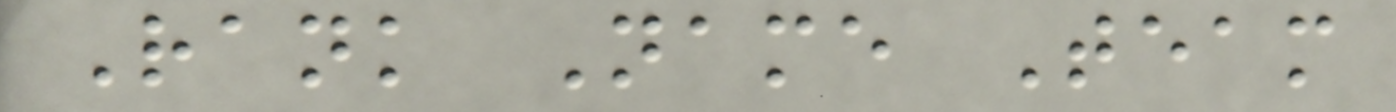Rank Name Team
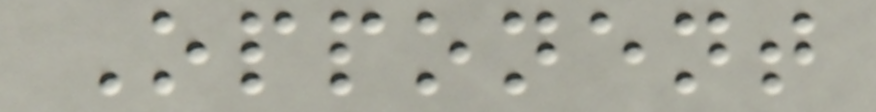Opponent
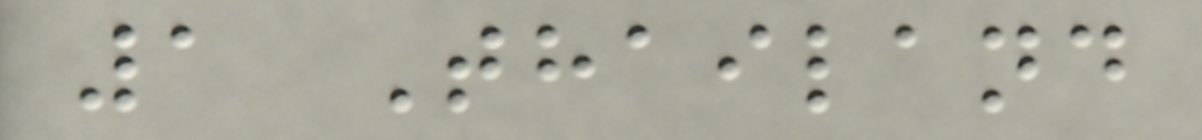1 Thailand
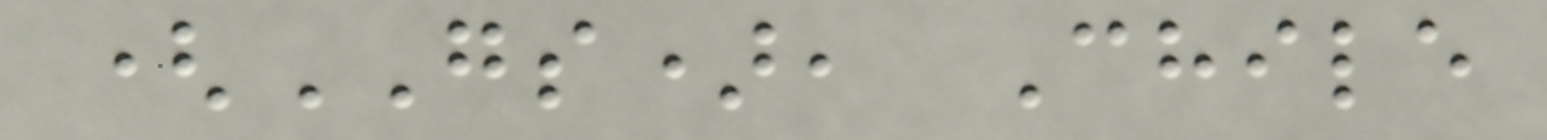(GS), Chile
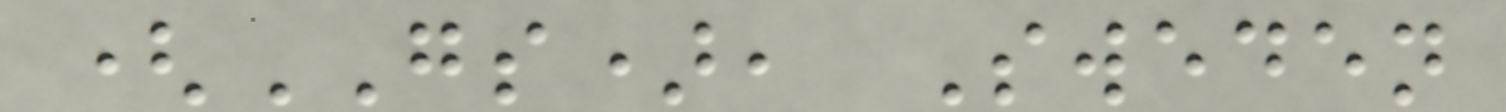(GS), Sweden
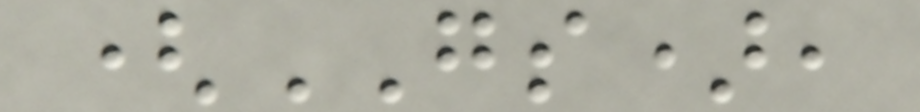(GS),
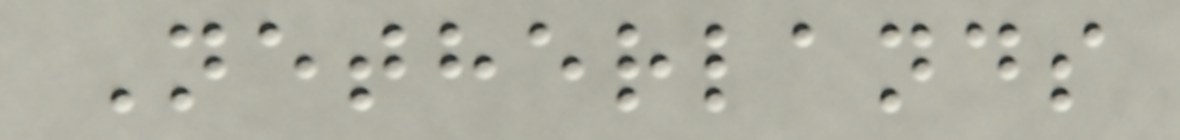Netherlands
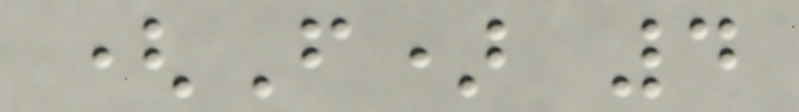(F) 4
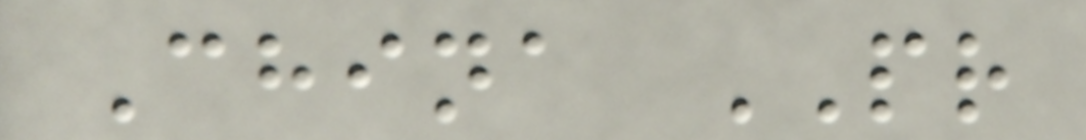China PR
